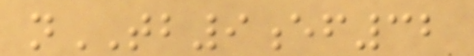nTB9ef32
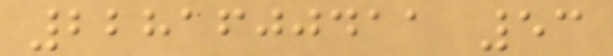2281600411 53
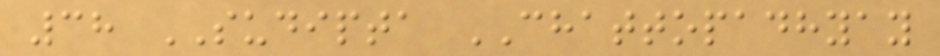38 SUDIPTA CHATTOPADHYAY
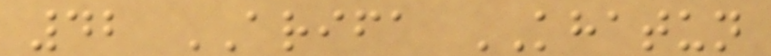42 ARIFA KHATUN
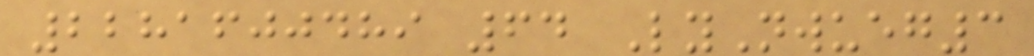2281600489 64 LyNwueg3
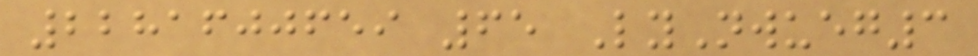2281600659 65 LyNwueg3
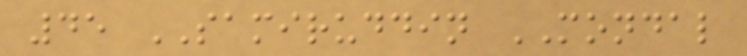45 SAMIRUDDIN MONDAL
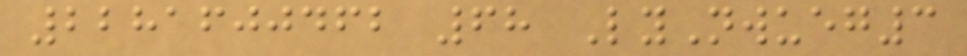2281600462 68 LyNwueg3
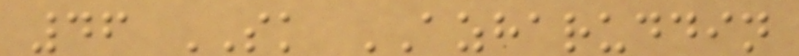46 SK AZHARUDDIN
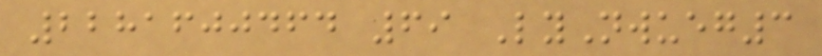2281600464 69 LyNwueg3
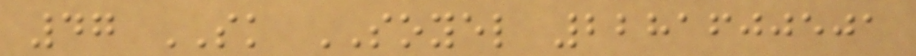47 SK SOYEL 2281600501
